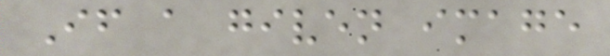If a given image
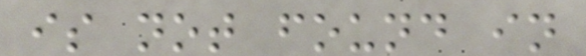is not found in
